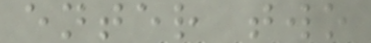enter two
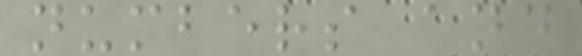numbers and
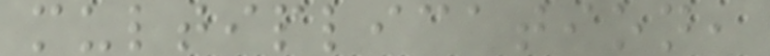multiplication,
